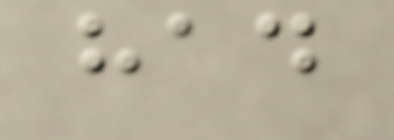had
